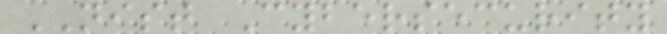NIST Cybersecurity
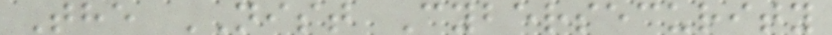The NIST Cybersecurity
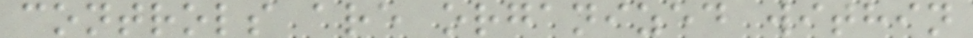controls are organized within
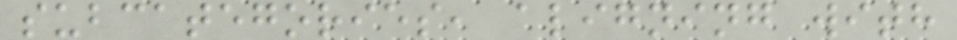subcategories, aligning with
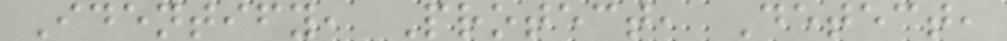Identify, Protect, Detect,
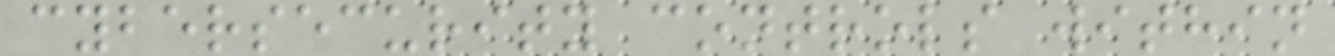cybersecurity controls within
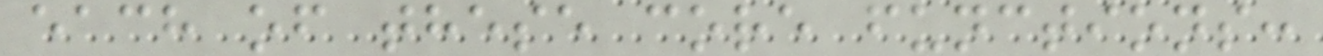each of these core functions:
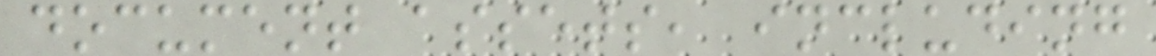document assets, including
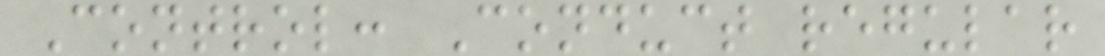Control: Conduct regular
